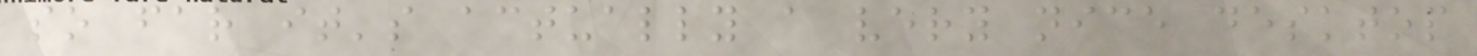so far it's actually a very nice desktop
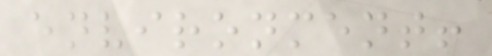environment!
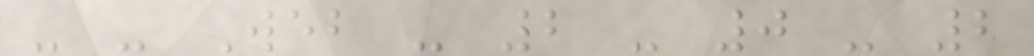- - Web - 2 - 0 - 2
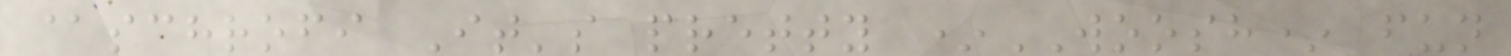@schrofi It's pretty *WOOSH* fun
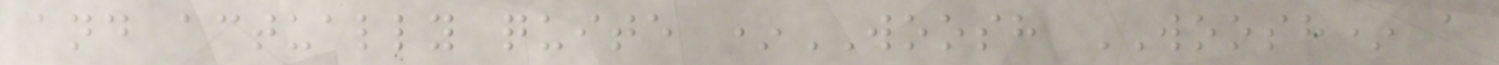and actually quite *WOOSH WOOSH* a
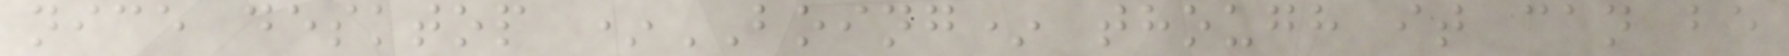nice desktop *BOING* though it can be
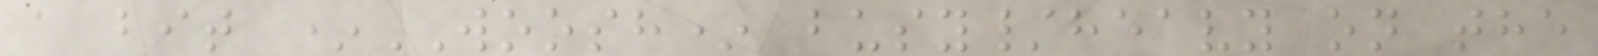a bit *WOOSH* busy/heavy on the
